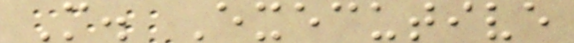M. Executive
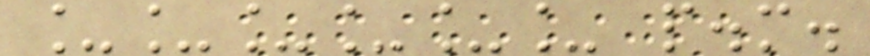______ p.m.
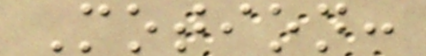Motion:
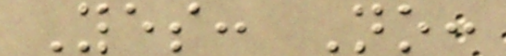Yes: No:
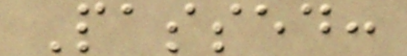Passed:
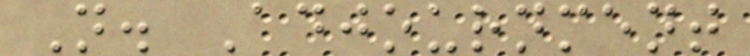N. Adjournment
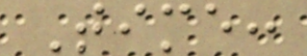Time:
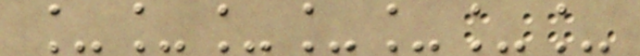_______
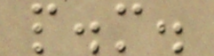p.m.
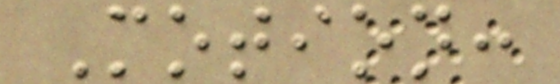Motion:
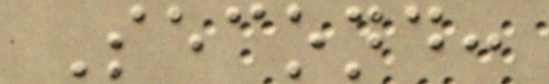Second:
